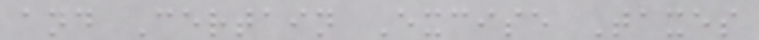and Certain Excise Taxes
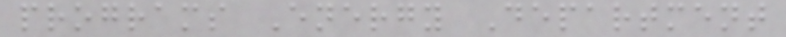programs Energy Department
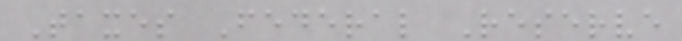Taxes Federal Reserve
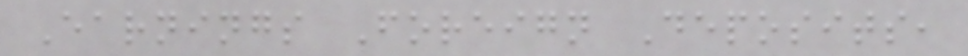Earnings Foreign Deposits,
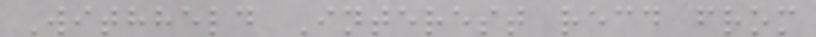Withheld Interest recd from
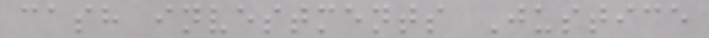cash investments Justice
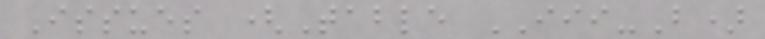Issues (Table III-B)
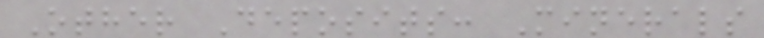Other Deposits: Minerals
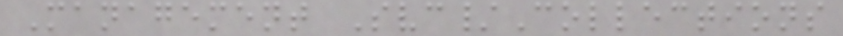Management Svc/Collections
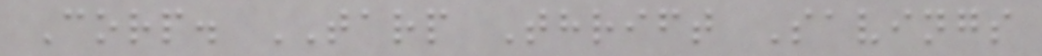Corp. TARP Thrift Savings
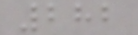282
